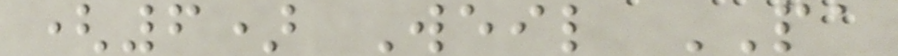(6) Weil PA
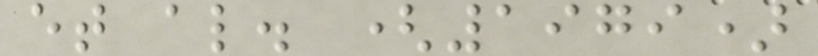et al. (1979)
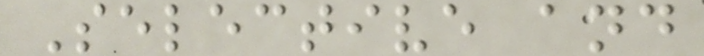Selective and
